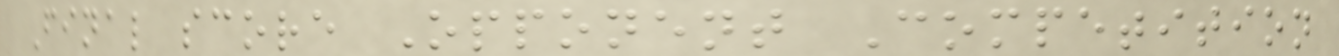Final score Opponent Competition
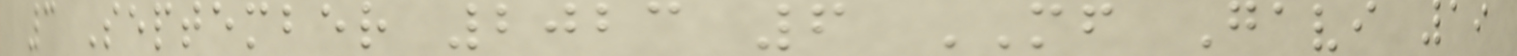3 September 2023 6 MF Gavi 19
